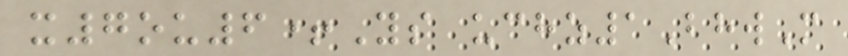x7ou6+Ys uchz1BhwM
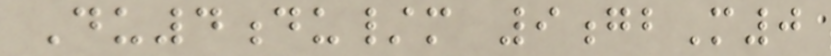Du4du/m 9gbM0
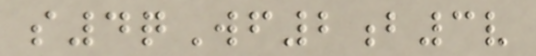s4qWf2b3v
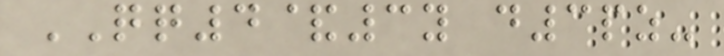QQ4&3y d3pz-
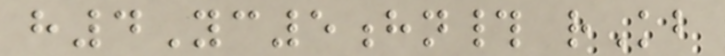h4Yc5hn# rKb
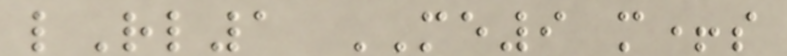lRl1 ME9 m+s
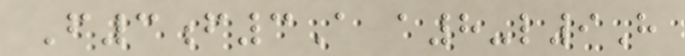F3f3A a8-l9H
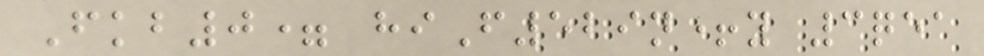Fkb0= hiF529n+y 3qea
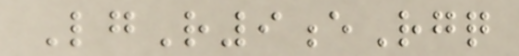LgR9eRgq
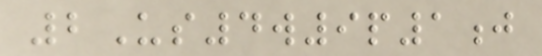2Us4w9p1j
